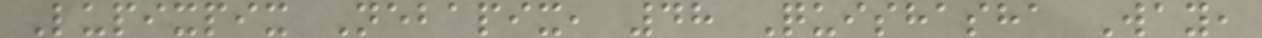Lupixpix Nebapix, 48 Quishasha Way,
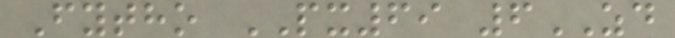Fytho PX69 6ZD
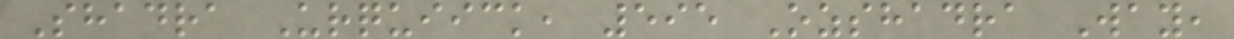Shadra Urquiick, 595 Ozshadra Way,
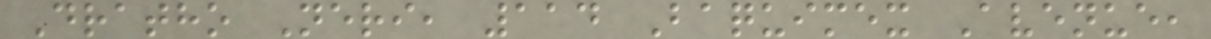Dratho Neri, 114 Baquimex Avenue,
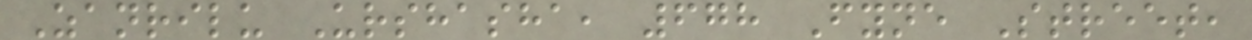Zanrilu Urshasha, 678 Fyne Street,
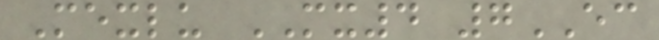Mexlu MX4 7EC
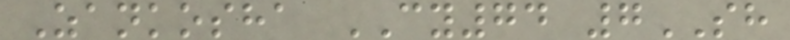Zankosha CY74 7SH
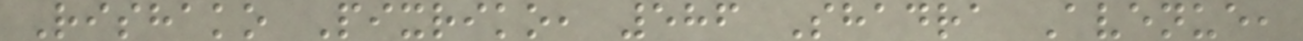Rishako Pixriko, 586 Shadra Avenue,
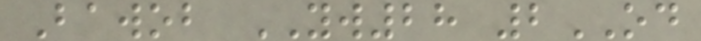Bawob YW28 2OD
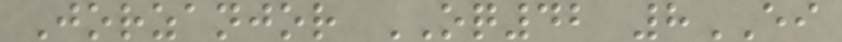Jorzanjor OQ42 8EI
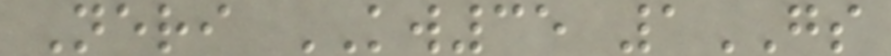Neri KW35 1GS
